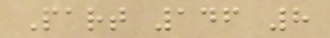Part 146 8
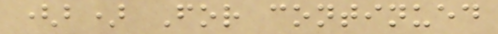(b) For continued
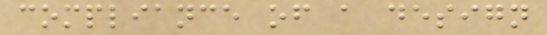compliance of a design
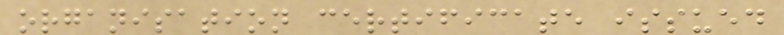organisation certificate issued
